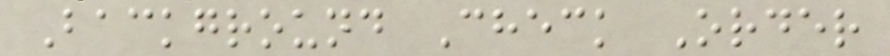Background Check Order
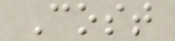Cost
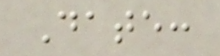Date:
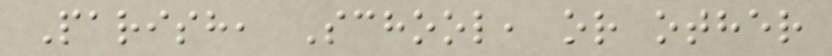Parish, School, or other
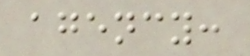agency:
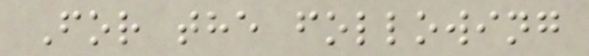For the following
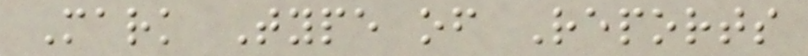Mark Type of Reports
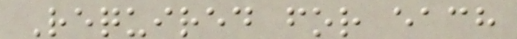Required for each
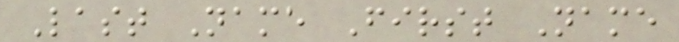Last Name First Name
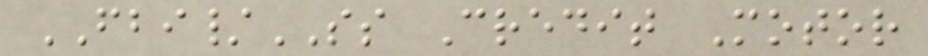FBI/SS Credit Motor
